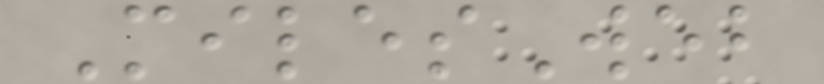MilesWeb
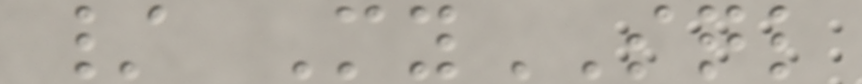/ MySQL
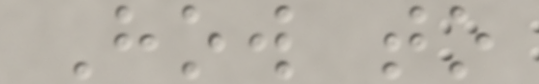How to
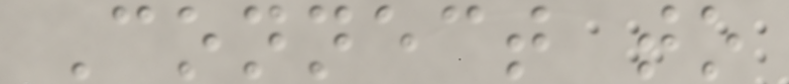Connect to
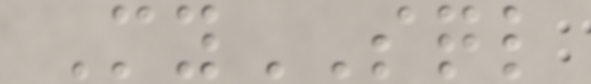MySQL
